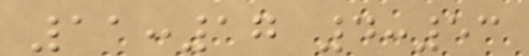11:17 4:53
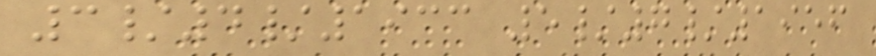3/4/1933 5/7/1956
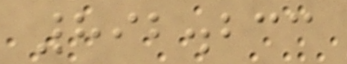892.233
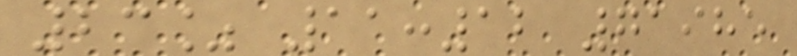23% 11:12 71985
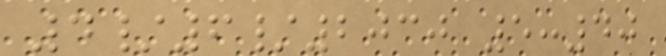4/6/2030 5:40
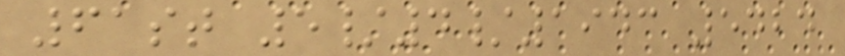61st 5/4/1943 5424
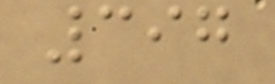397
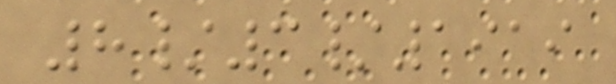8/3/1919
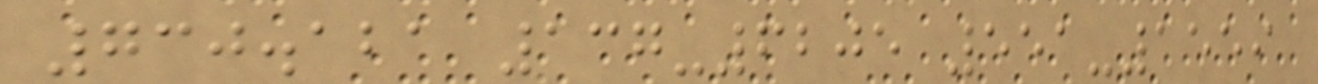730.121 137-6205 551-1559
